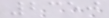2350
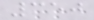350
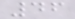46
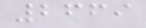2669
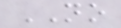NO
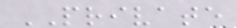PRIVATE
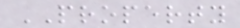PROPERTY
